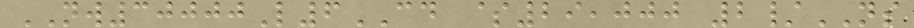NW30000L6CD $29,000 2/NS
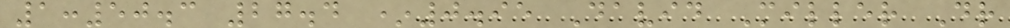1:50.3 27.4 *0.95 David Miller Dr
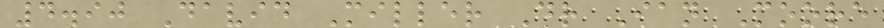4.90 David Miller Dr Ian Moore
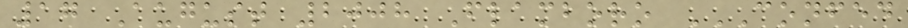17 August 2008 Flamboro CONFED
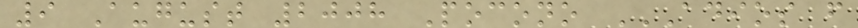9 August 2008 Pocono ADIOS F
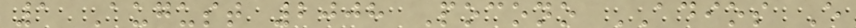1 August 2008 Pocono ADIOS E
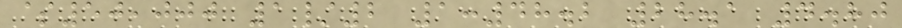$50,000 1/2 1:48.2 28.1 4.80
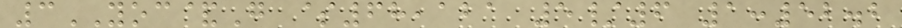3YOC&G $68,121 5/6 1:52.2
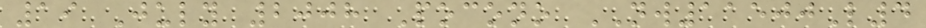19 July 2008 Pocono NW11500L4
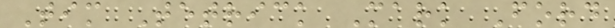Tim Tetrick Mark Ford
